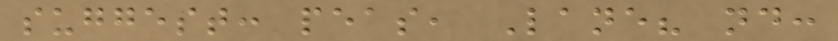suggest: peas, Lane? nd:
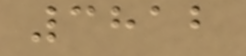3812
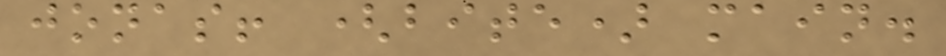jonas! (bite) main.
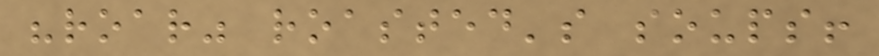"roar" roasted's soups!
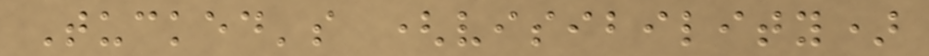Tucked's (visibility)
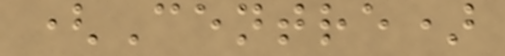(Centre)
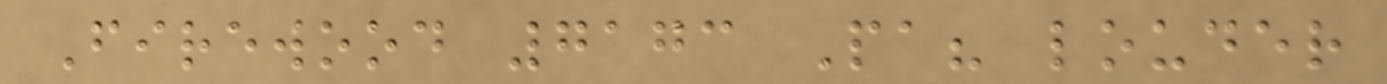Firewood 7173 Pa? louder
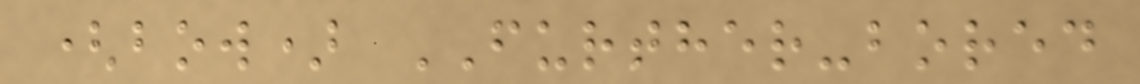(bow) FURTHER-bored
